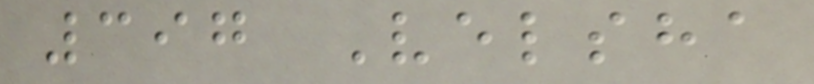397 Velsha
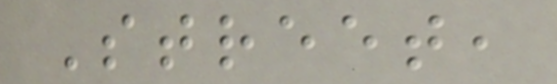Street,
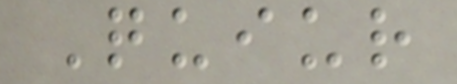Quiur
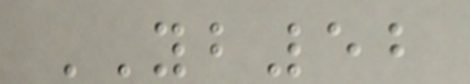YB52
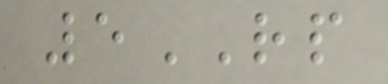5RP
